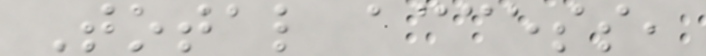Total access,
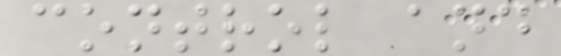control and
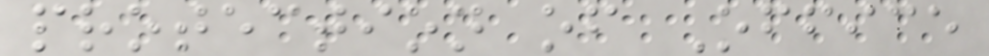protection of Office
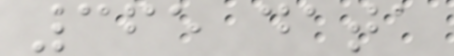365 data
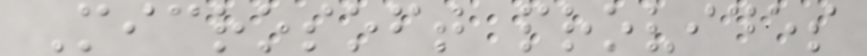Microsoft provides
